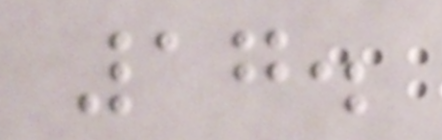17.
